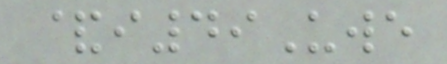&i49Uwe
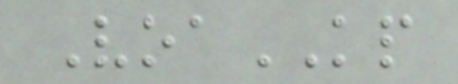VoaKP
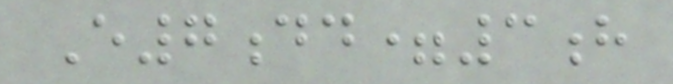E7dd=3h
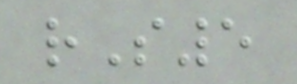rS5
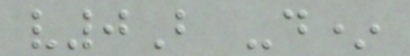v0B -d*
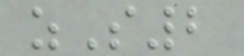zS2
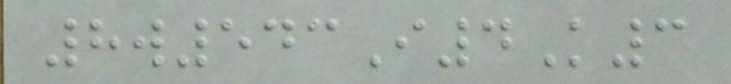8w543I4K3
